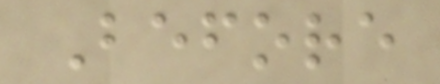Before
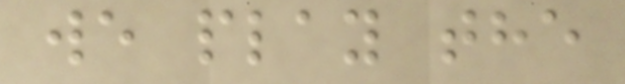we play the
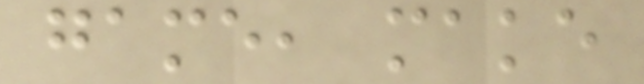game, make
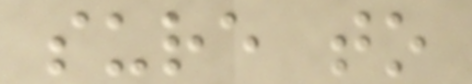sure to
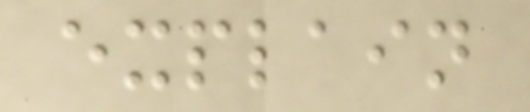explain
